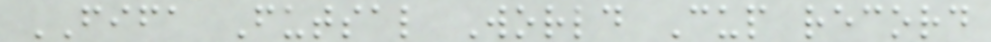FIFA Futsal World Cup record
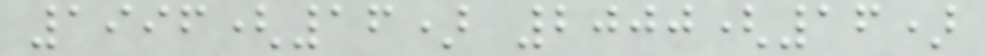1996(16) 2000(16)
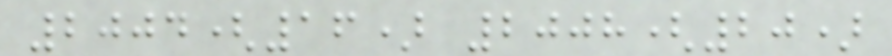2004(16) 2008(20)
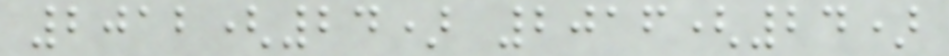2012(24) 2016(24)
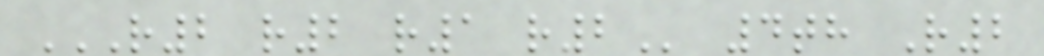R2 R2 R1 R2 4th R2
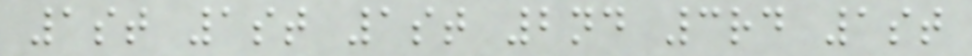1st 1st 1st 2nd 3rd 1st
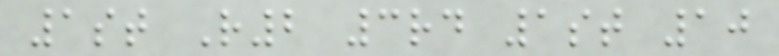1st R2 3rd 1st 10
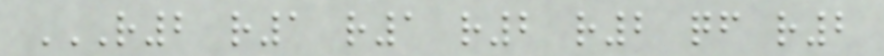R2 R1 R1 R2 R2 QF R2
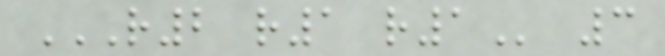R2 R1 R1 3
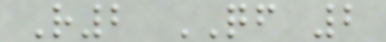R2 QF 2
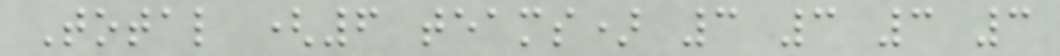Total (6 teams) 3 3 3 3
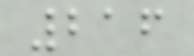216
